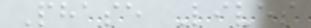Phase Lives
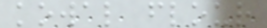kowal flour
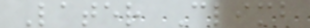Later Climb
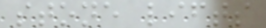stone lifts
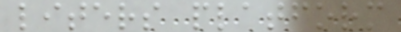liters platform
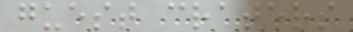guest craters
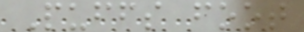Puffs foot
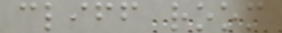cliff room
